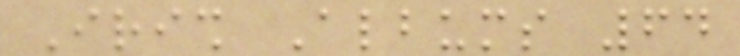Irish Albums 64
